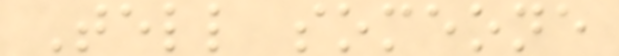Tell someone
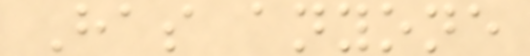Has anyone
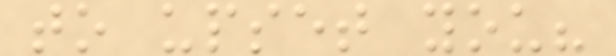to upset you?
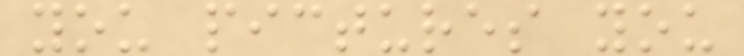you pictures you
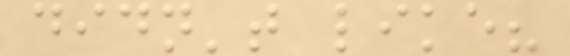didn't like?
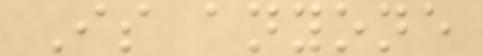Is anyone
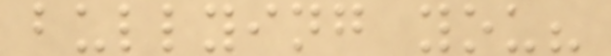bullying you?
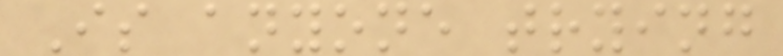Is anyone trying
